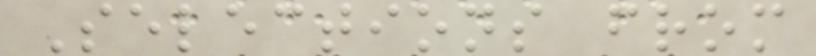Selections from
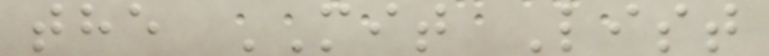the MIT List
